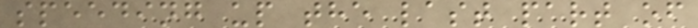speeding up the last part of
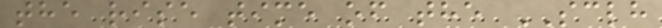the rise time of the SCLH
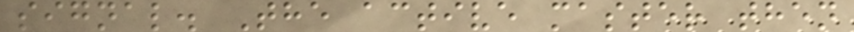signal. The active master then
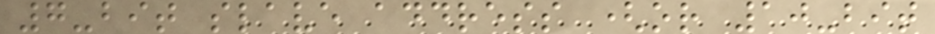7-bit slave address (or 10-bit
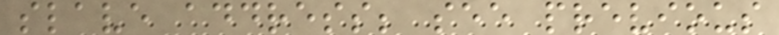slave address; see previous
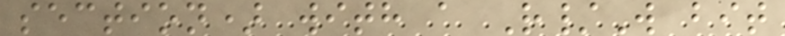section) with a R/W bit
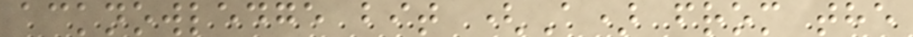acknowledge bit (A) from the
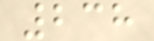238
